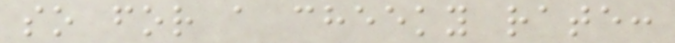so for a cheeky rate:
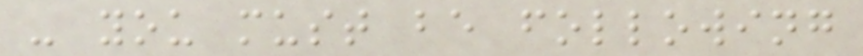- you must be following
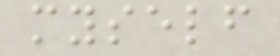myself
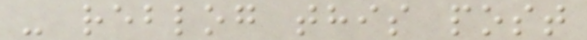- reblog this post
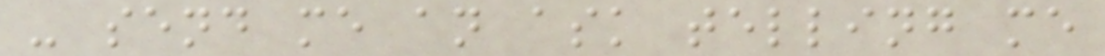- send me an ask telling me
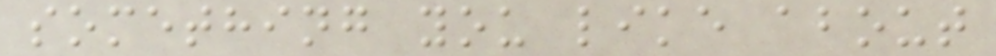something you like about
